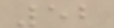52
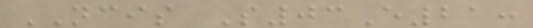NCIS S03E21:
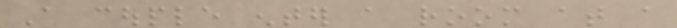A couple enter a room at a
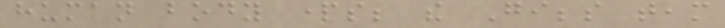human body parts; the Gibbs team
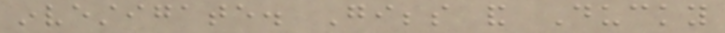investigate. Gibbs and Ducky
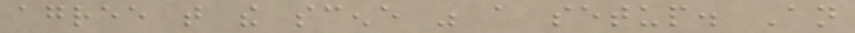agree that the scene was a setup. An
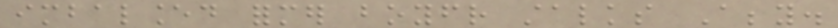imbalanced former boyfriend stalks Abby.
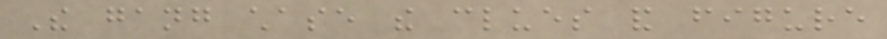The gang chase the clues and figure
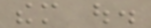them out.
